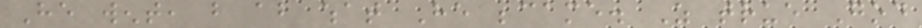He went, but about what He became. As true God
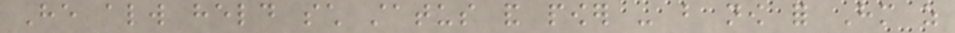He always held such status and power - but now for Him as
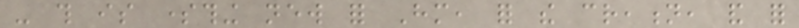- this is something new for Him, for the creation, and for
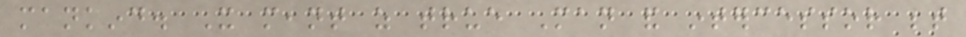mankind. It meant as true Man and intercessor between
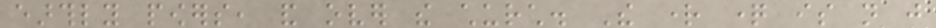earthly powers, and over the church. The right question is not just
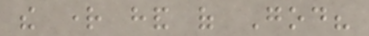the right hand of God?
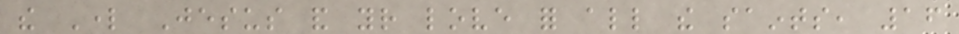the Lord Jesus and your love for all the saints, 16
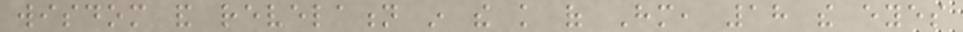wisdom and revelation in the knowledge of Him, 18 the eyes
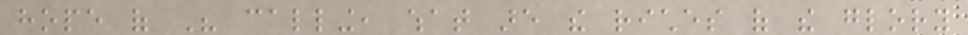hope of His calling, what are the riches of the glory
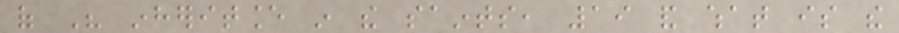of His inheritance in the saints, 19 and what is the
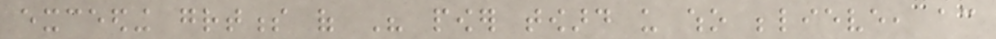exceeding greatness of His power toward us who believe, according
